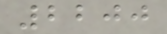2200
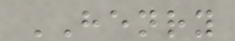HENRY
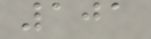101
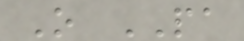O PA
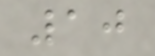10
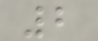2
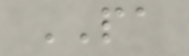PA
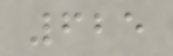625
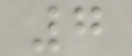7
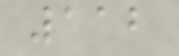112
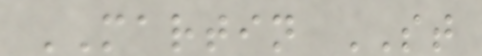MARTIN ST
